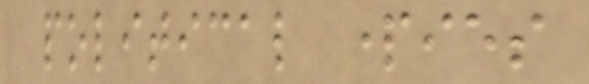political parties
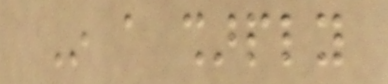In a sharply
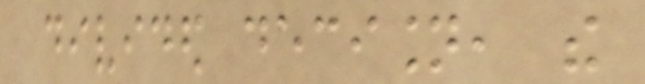divided decision, the
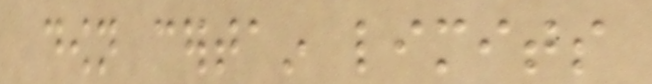down certain limits
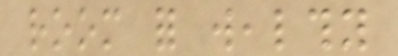room for wealthy
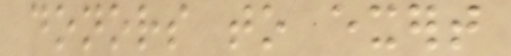donors to exert
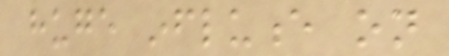huge influence on
